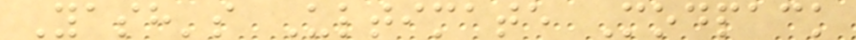Yash's Ultimate Modpack
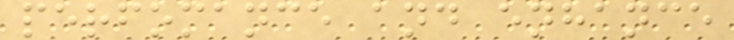perfomance and enhance
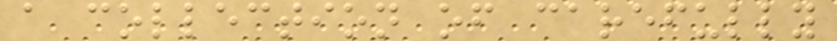a collection of carefully
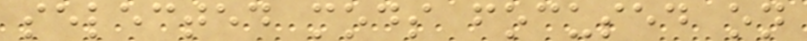selected mods focused on
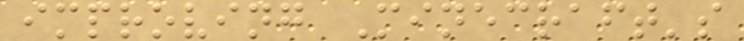improving Minecraft's
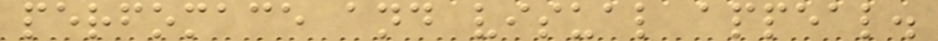perfomace and visual appeal.
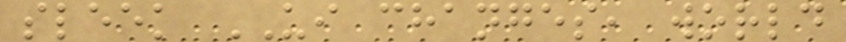sleek UI changes, world
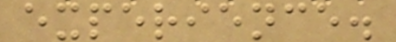experience.
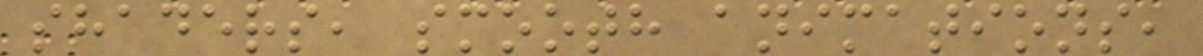shaders, smooth animations,
